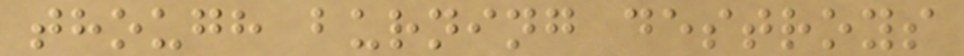though burning destroys
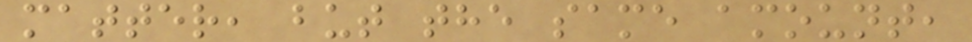matter, but the same amount,
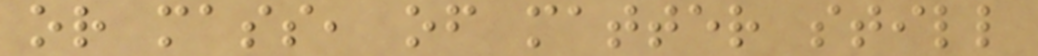or mass, of matter still
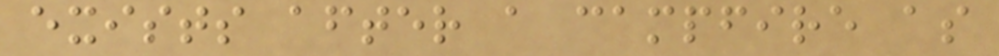exists after a campfire as
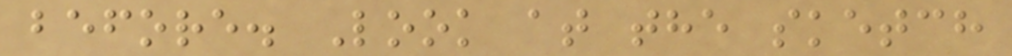before. Look at the sketch
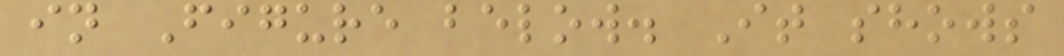in Figure below. It shows
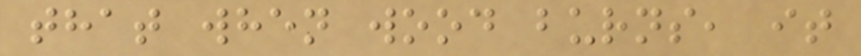that when wood burns, it
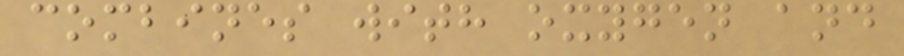combines with oxygen and
